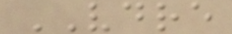VDRE
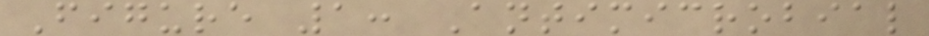Figure 1: Antimicrobial
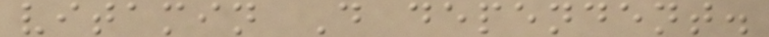vitamin D dependent.
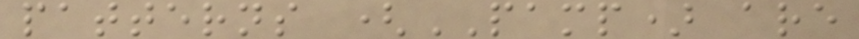patterns (PAMP) are
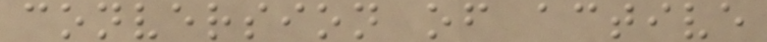conversion of active
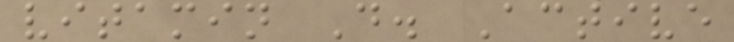vitamin D. Active
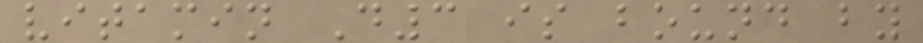vitamin D3 is bound by
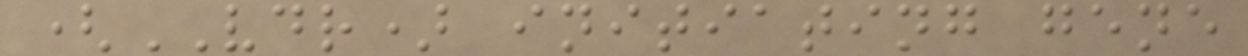(VDR) initiating gene
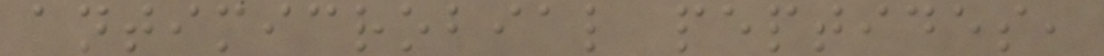antimicrobial peptides,
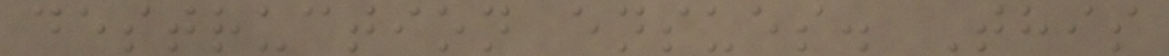destruction ensues. This
